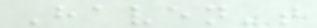Haven't
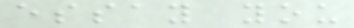essay you
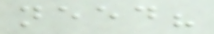need?
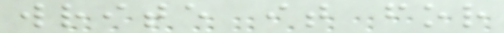write it for
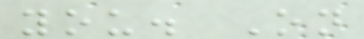you. On
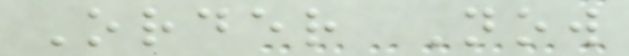Order Now
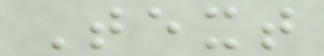Text
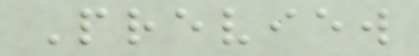Preview
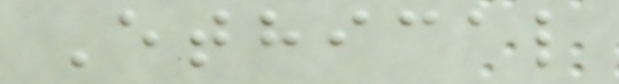Ethical
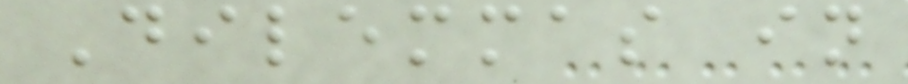Dilemmas in
